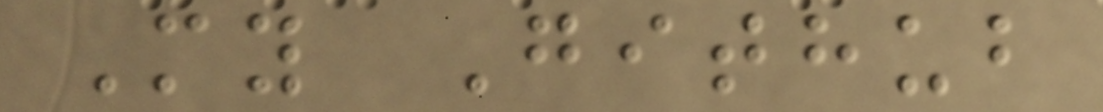My Github
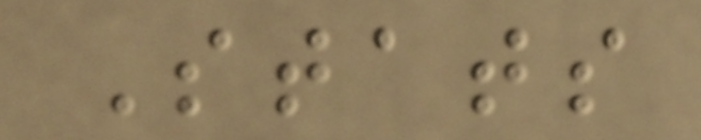Stats
